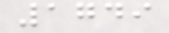1749
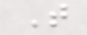T
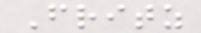Fritz
